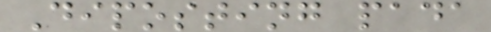Diposting pada
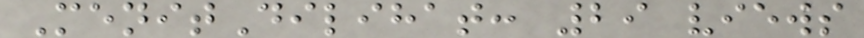MenitDilihat: 29 views
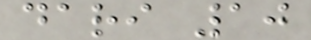dari 10
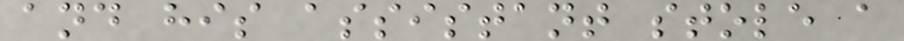and his assistant stole a
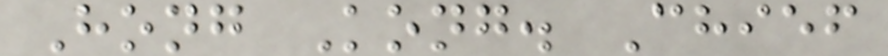Hong Kong. Chief
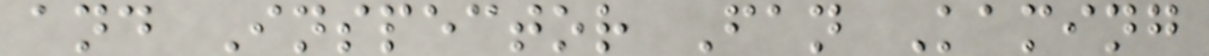and Inspector Fan Kaming
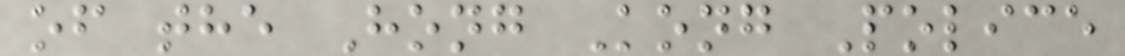of the Hong Kong Police
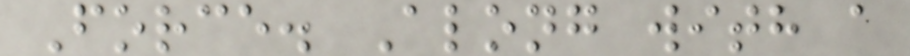Force. Along with a
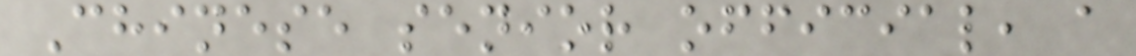Chinese senior official, a
